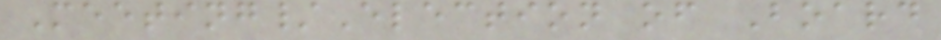Meeting/Election of Board
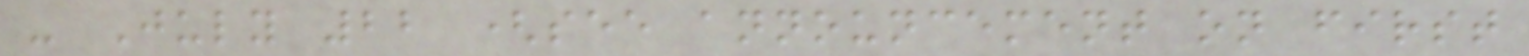- July 22 (see announcement on first
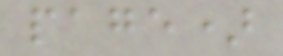page)
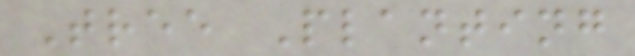Tree Planting
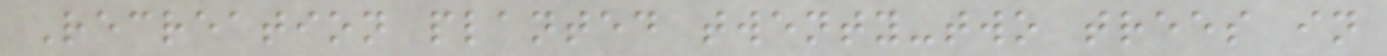Recreation planted twenty-two trees in
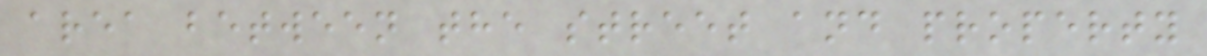area between the street and property
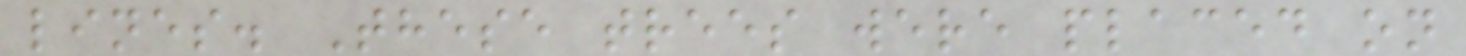lines. These trees were placed on
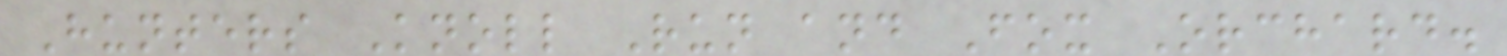Hunters Knoll Run and Fox Orchard.
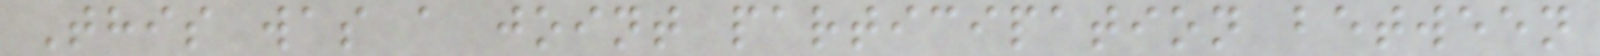This was a joint participation between
